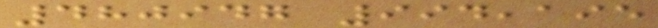480947 994,195
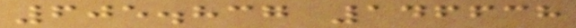605.837 146638
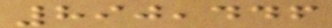890,446
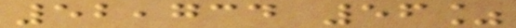52,734 56%
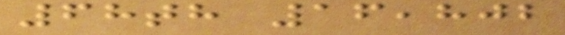68th 16,802
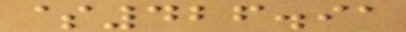$426.91
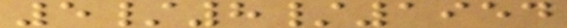5/8/1954
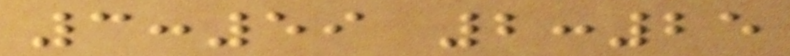3:59 2:25
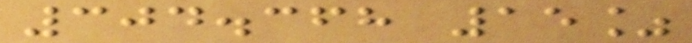304.368 15%
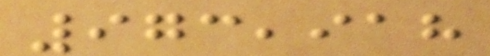973,918
